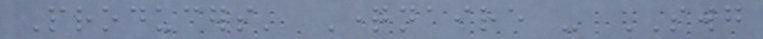Producers' Questionnaire - SWG
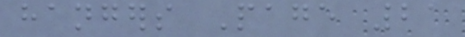hangers Page 21
